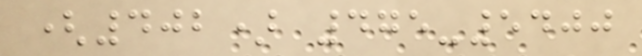(402) 475-5400
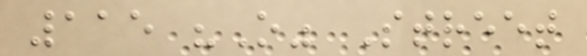115 "O" Street
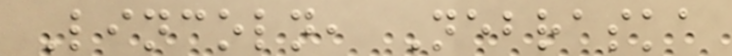Lincoln, Nebraska
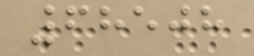68508
